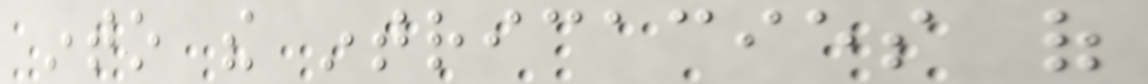into the intricacies of
